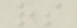rs
